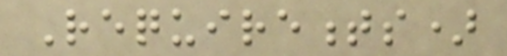Requirements)
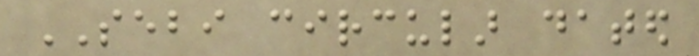SEBI circular dated
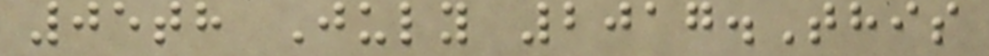05th July 2017.This
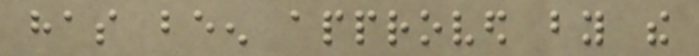has been approved by the
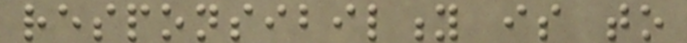responsibility is to
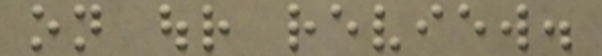on our review.
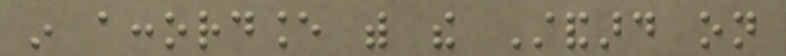in accordance with the Standard on
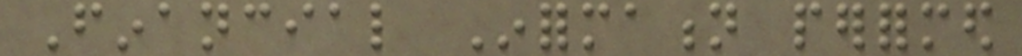Financial Information performed
